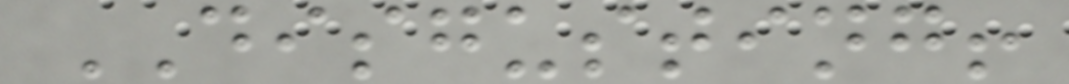DISGUSTING!
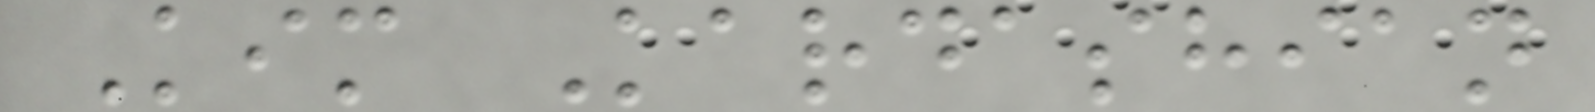Kim Kardashian
